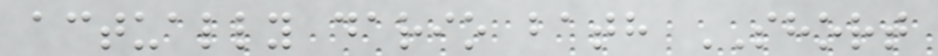actually dario bath SHORT
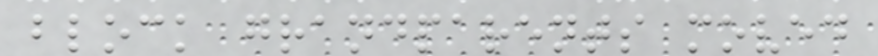block grandparents moved
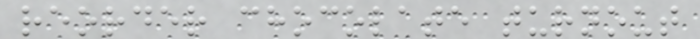reorder chocolate turnout
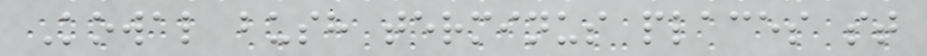Kowal bush terminus places st
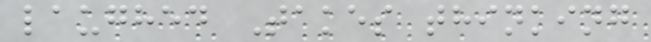laughed Takes thinking
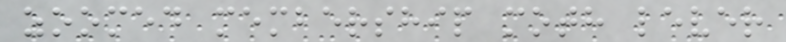zoomed membership moth lever
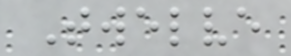Twelve
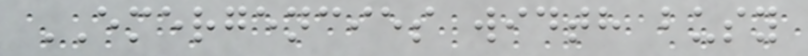EMERGENCIES width busy
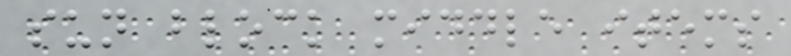sun block middle items
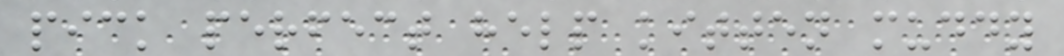pick perfect help kitten muddy
